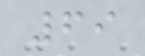69
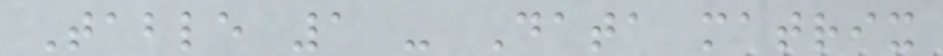Table 1 - Data matrix
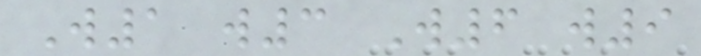W1 w3 W6 w9
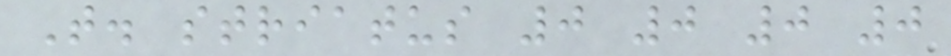T. striatus 0 0 0 0
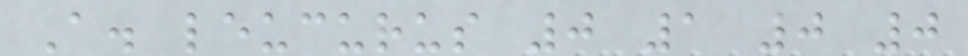A. leucurus 0 1 0 0
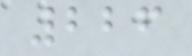226
